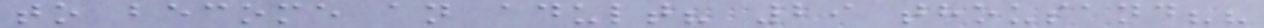to become an adult? 29 thousand??
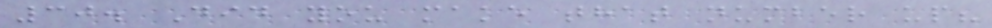30. Did you make that number up?
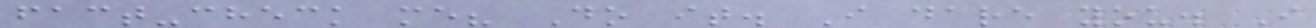fact-check me? Do it. I dare you. I
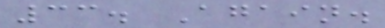33. Again.
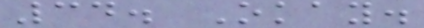34. Okay.
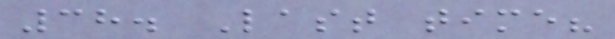38. Last time?
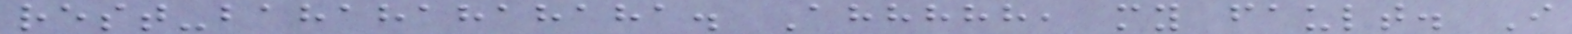rest-bahahahahaha. Ahhhhh, my fault. I
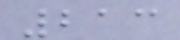213
